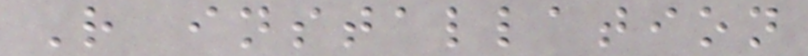R installation
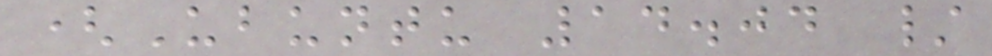(Ubuntu 14.04 /
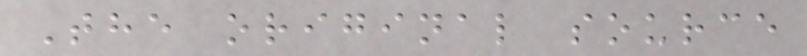The original source
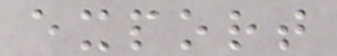export
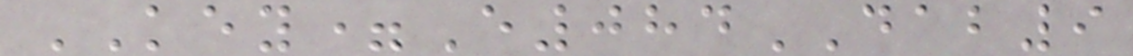KEY=E084DAB9
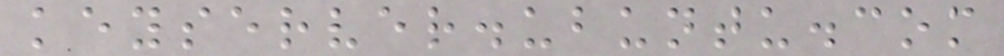keyserver.ubuntu.com
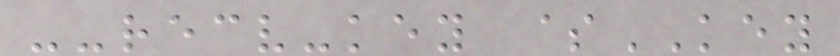--recv-key $KEY
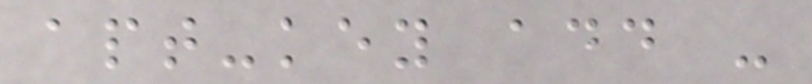apt-key add -
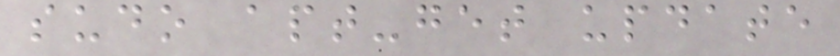sudo apt-get update
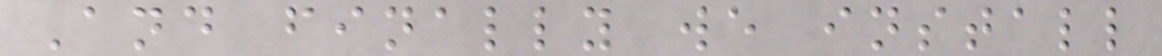And finally we install
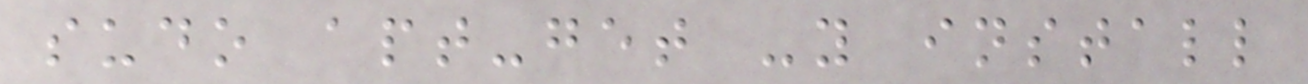sudo apt-get -y install
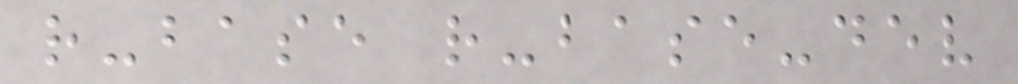r-base r-base-dev
